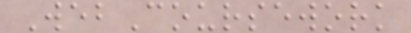WebCoursework
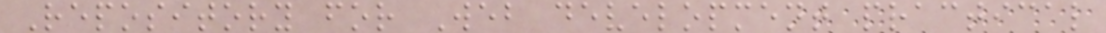Repository for Web development practical
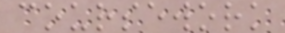coursework
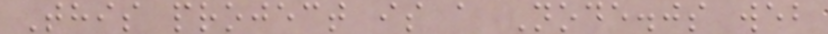This project is a Node.js web
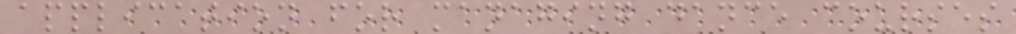application for managing dance courses
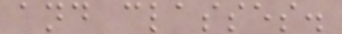and classes.
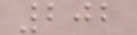202
